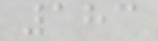183
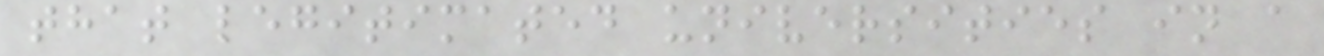that legitimated universities in a
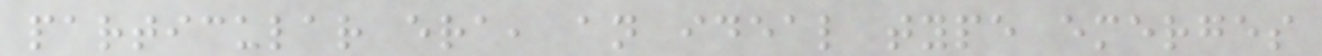particular era, an ideal type emerges
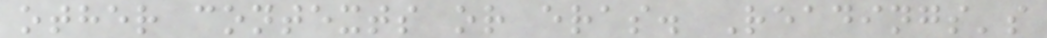other contexts or eras. Readings's
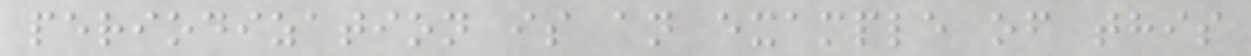periodization is an example of this
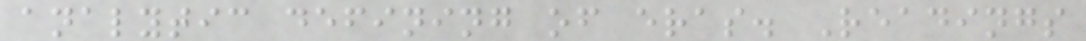analytic defining of eras. Readings
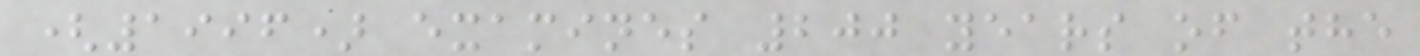(1996) examines 200 years of the
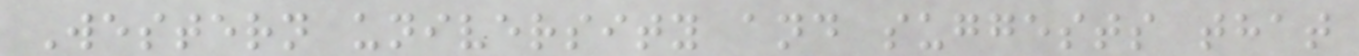Western university and suggests that
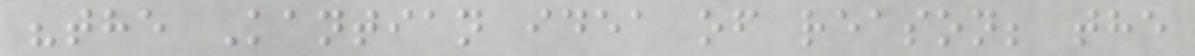"the Kantian idea of reason; the
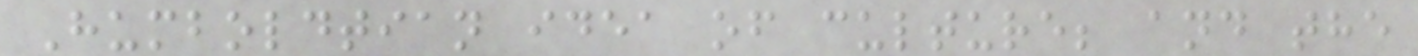Humboldtian idea of culture; and the
